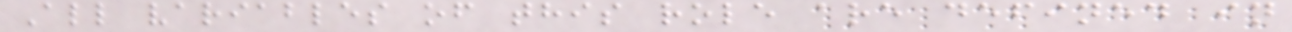All variables of this role are defined in
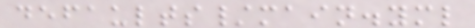defaults/main.yml
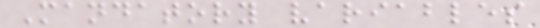Mandatory variables
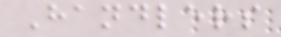Handlers
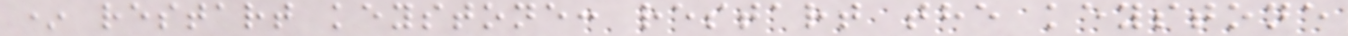* restart keystone: restart the keystone
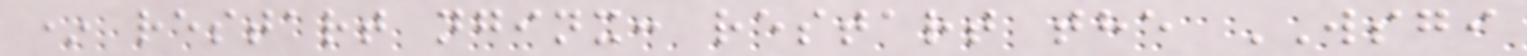* restart nginx: restart the WSGI
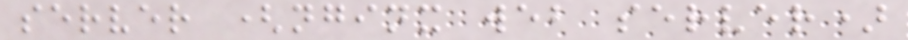server (nginx web server)
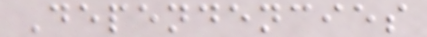Dependencies
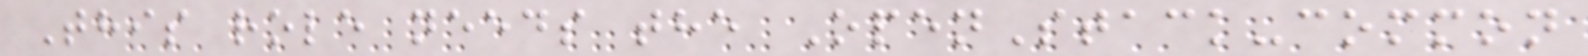This role needs the OpenStack-common
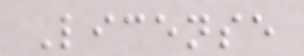License
